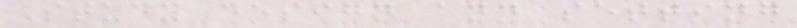Study design and setting
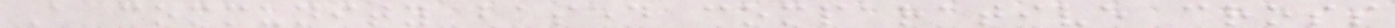A community based comparative cross
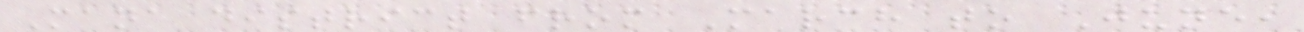Mana district from March to June,
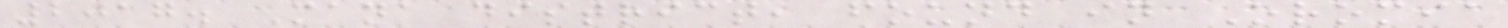2017. Mana district, found in Oromia
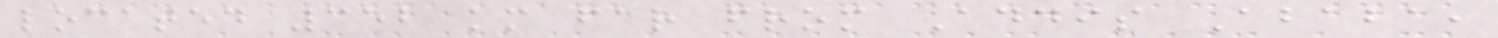located 352 km far from Addis Ababa,
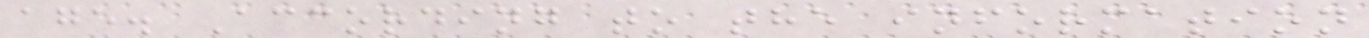age. According to the information
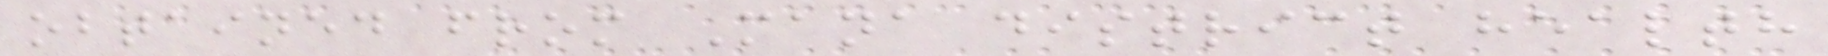obtained from Mana district health
